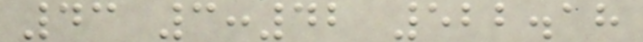43 3:42 522.18
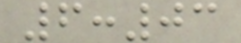6:03
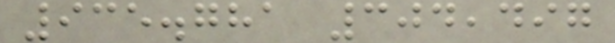935.781 304,497
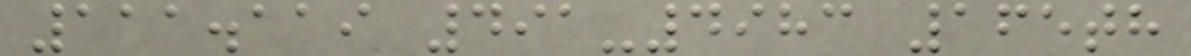111.119 491-4983 165th
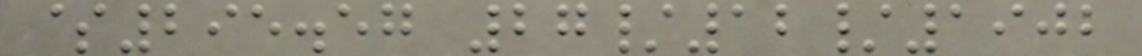$295.57 27/12/1902
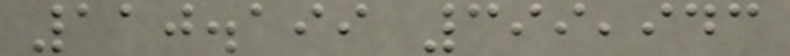110.199 399,943
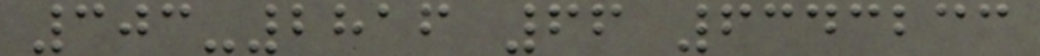303-2816 66 6343233
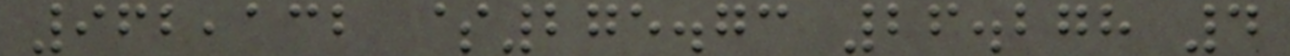962,132 $275.73 26.278 4
